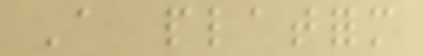A platform
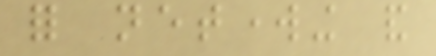for networking and
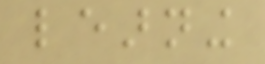learning
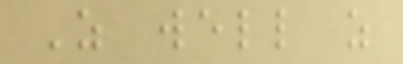As well as
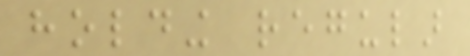holding regular
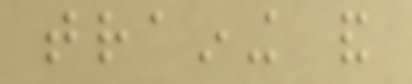training and
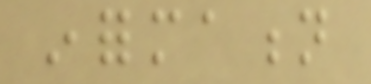information
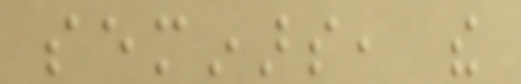seminars, the
